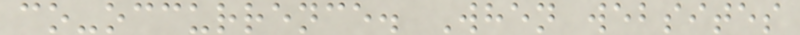co-occurrence. When websites
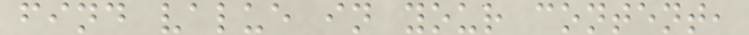find value in your content,
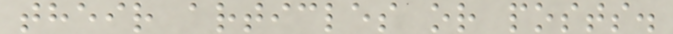their articles or posts.
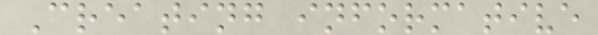Creating informative
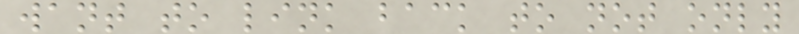want to link back to not only
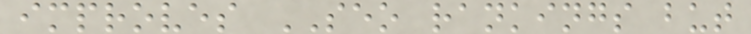improves SEO rankings but
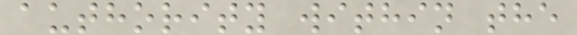authority within the
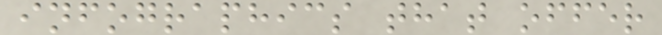infographics that offer
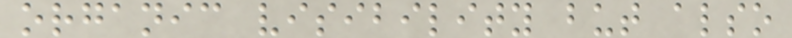organic visibility but also
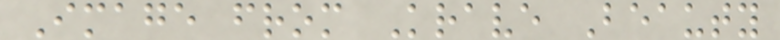Image from Krave Beauty
